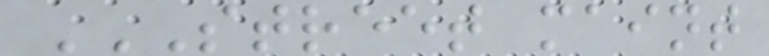STREET MAINT
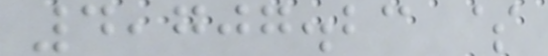4,707.23 $
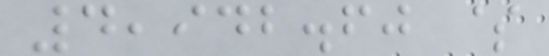4,942.60 $
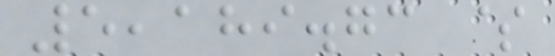5,189.73 $
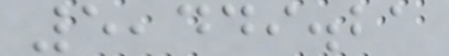5,449.21
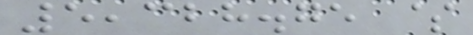5,328.75 $
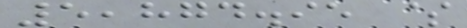5,874.95 $
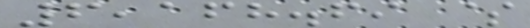6,168.69 $
